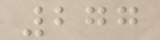277
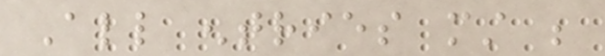All entries must be
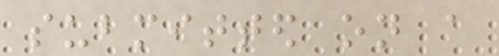submitted on a
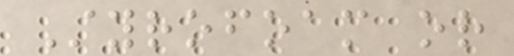Styrofoam or
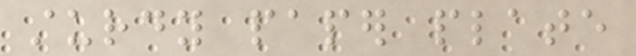sturdy paper plate
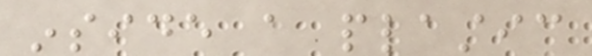inside a plastic
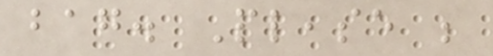bag. Please be
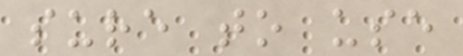sure to use
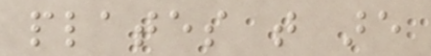plates that are
